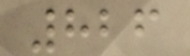826
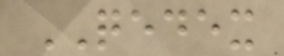QEDEX
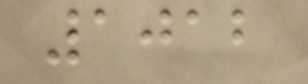1012
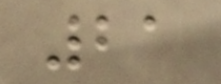21
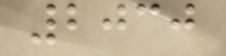2030
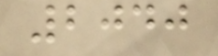2040
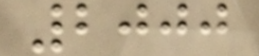2000
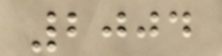2004
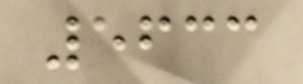5633
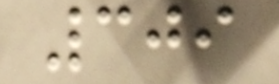309
